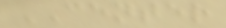CENTER
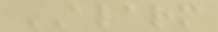ALARM
